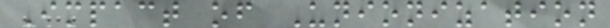Impact of Unionization
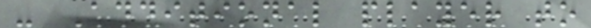- Additional player to
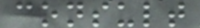consult
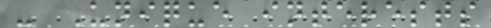- Unique interests
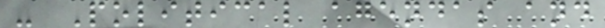- Political agendas and
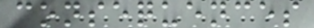consequences
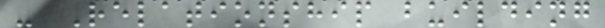- Relationship building
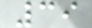39
